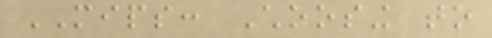MIPS: Choosing to
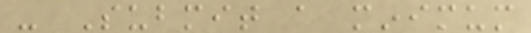- Submit a minimum
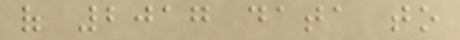of 2017 data to
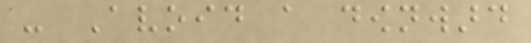- Avoid a downward
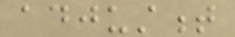adjustment
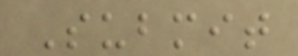Submit
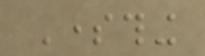Something
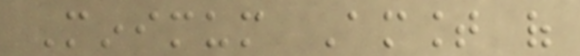Minimum Amount of
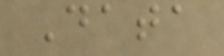Data
